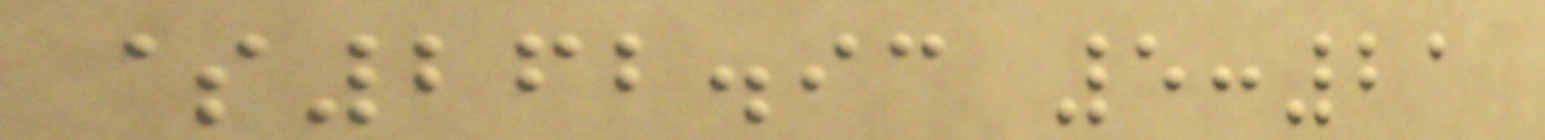$262.93 5:21
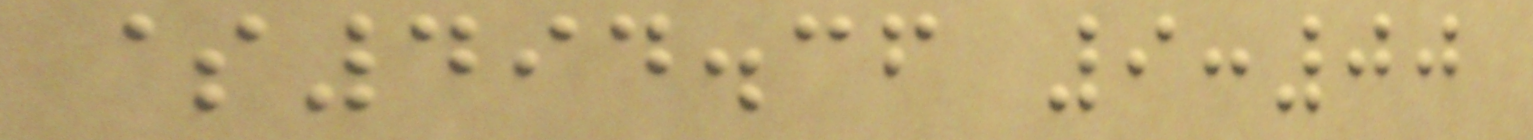$494.36 9:00
